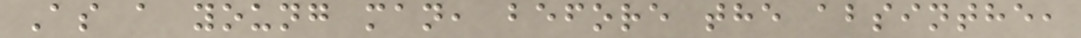As a young man, before the absinthe,
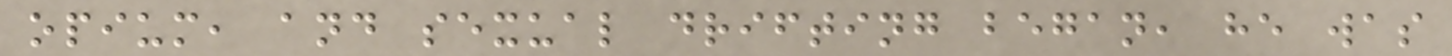opium, and sexual drifting began, he was
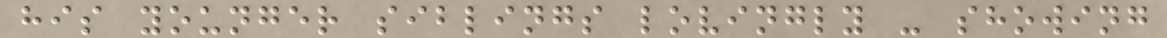his younger siblings lovingly - showing
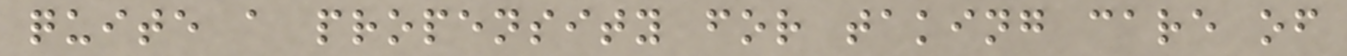quite a propensity for taking care of
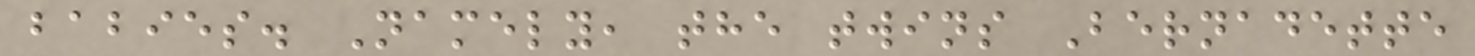babies. Namely, the twins Bernadette
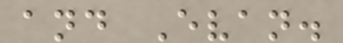and Evan.
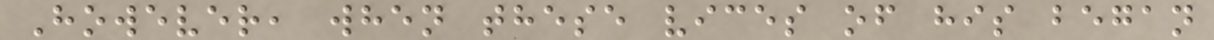However, when these vices of his began
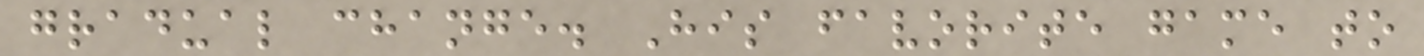gradual change. His favorite game to
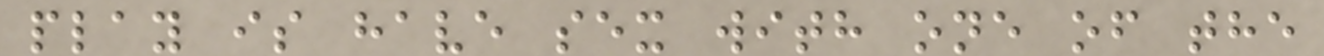play is have sex with one of the
